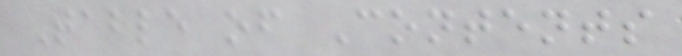Table of Contents
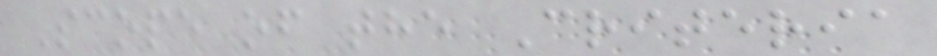Scope of the Criteria
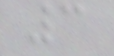3
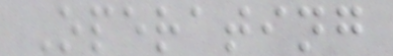Operating
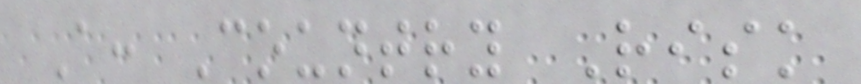A: Country Risk
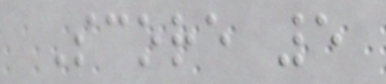Score 5
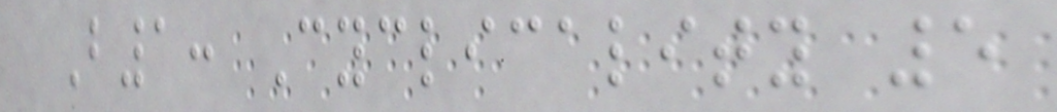B1: Cyclicality 5
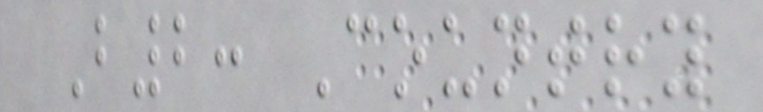B2: Country
